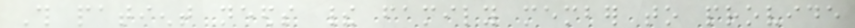This patient needs their family member to provide
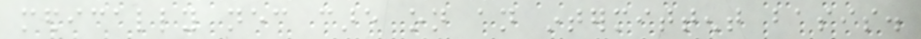medically necessary care on an intermittent basis.
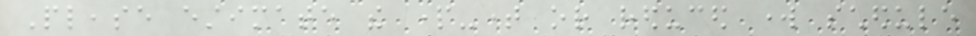Please estimate the part-time or reduced work schedule
